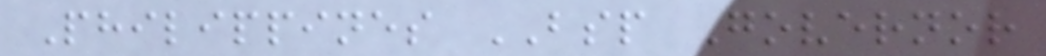Philippines BSP Governor
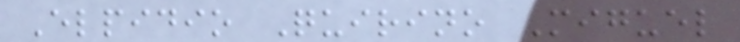Elpidio Quirino Miguel
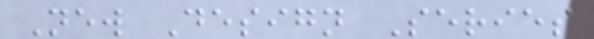New Design Series
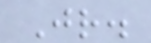Jr.
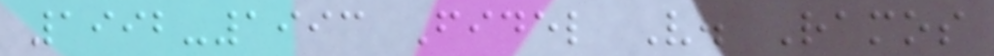1992-1993 Fidel V. Ramos
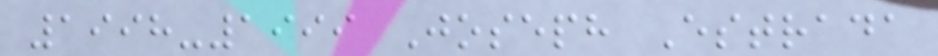1998-1999 Joseph Estrada
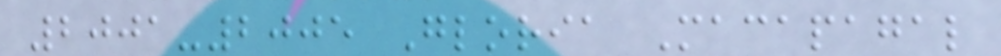2001-2005 Gloria Macapagal
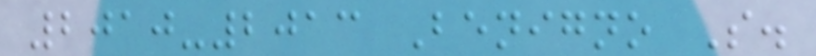2010-2013 Benigno S.
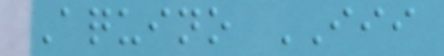Aquino III
